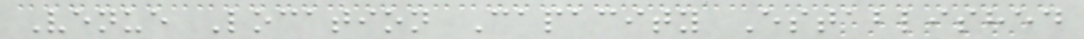Venue Location Capacity Established
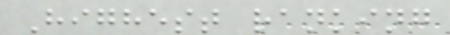Highest ranking
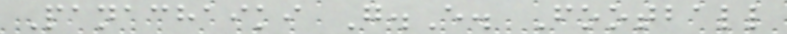Panachaiki G.E. Football
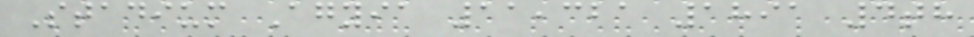Stadium Agyia 11,321 1891 4th
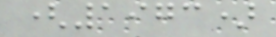(1973)
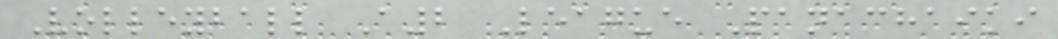Volleyball A2 League Panachaiki
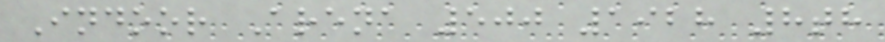Indoor Arena 500 1928 8th
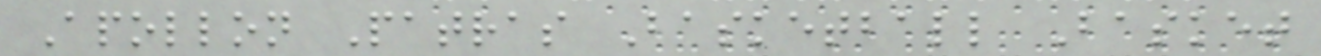Apollon Patras Basketball Basket
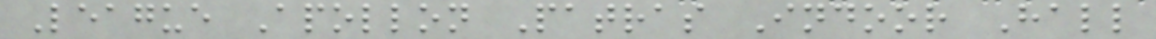League Apollon Patras Indoor Hall
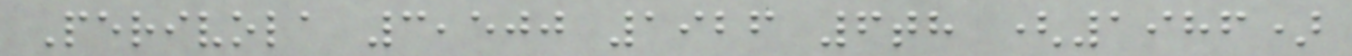Perivola 3,500 1926 6th (1986)
